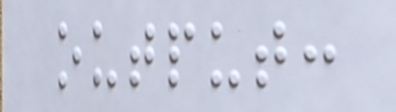output:
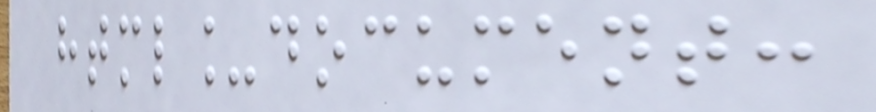html_document:
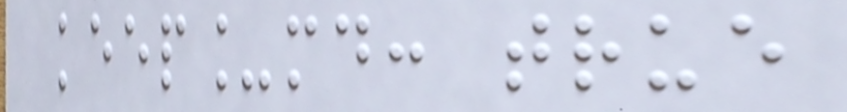keep_md: true
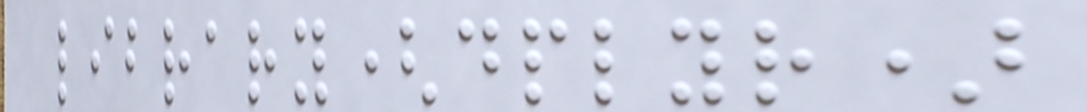library(dplyr)
